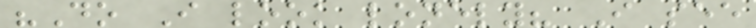"Do I look lonely? I see
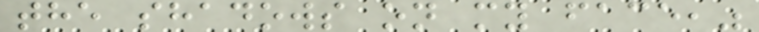the shadows on my face,"
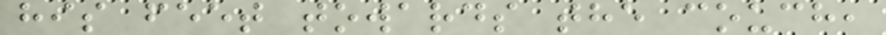his feet towards the couch,
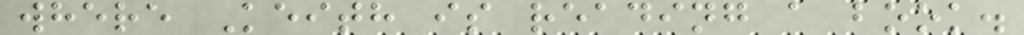where Keith is reading a book.
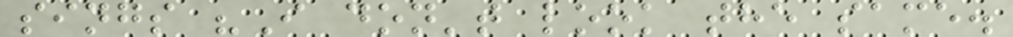sings "I don't look the same.
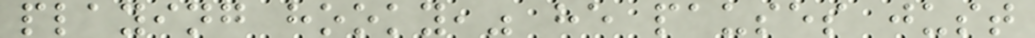playing hooky," he pauses just
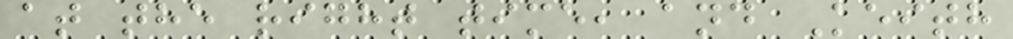at the right time, and Keith
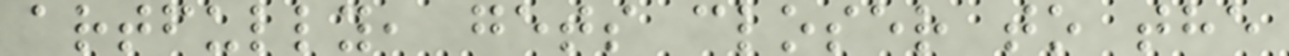artfully, gets closer to the
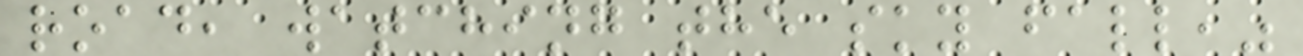road, watching the sky fall,"
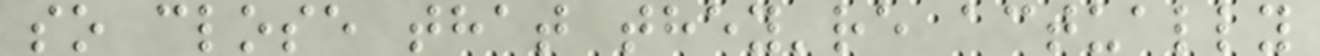so close that they're actually
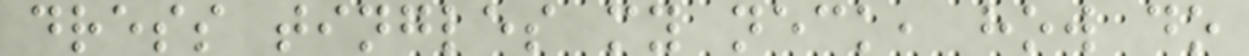dress tingles my neck, how do
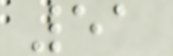51
